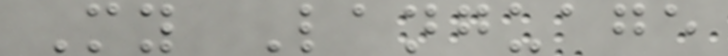My Language
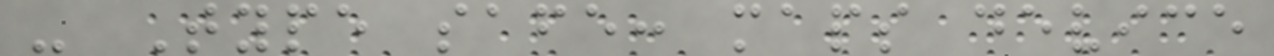- Type safe: maps device
